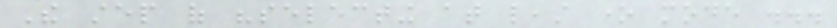The step of "selecting at least one mode ...
